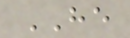HE
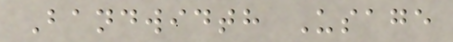Bandwidth Usage
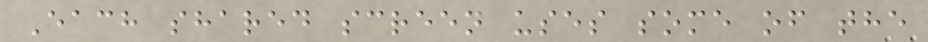Each shared screen uses some of the
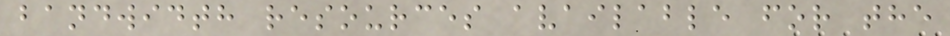bandwidth resources available for the
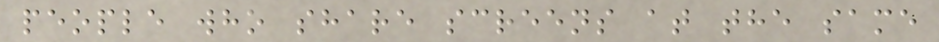people who share screens at the same
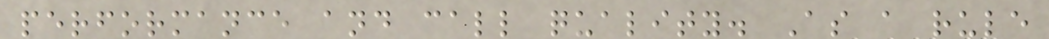performance and call quality. As a rule
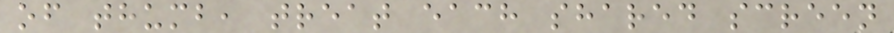of thumb, treat each shared screen
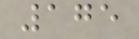175
